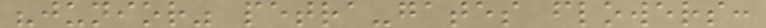"junior" petra-gates flowers:
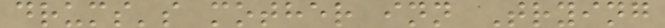drums's mother inn Trying
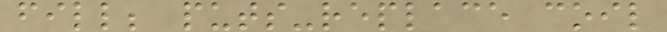fill; puts-replace coil
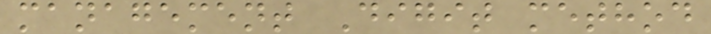management Digit method
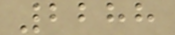2288
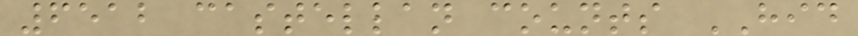6512 castellan counts HID
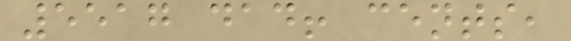5517 dad! cents,
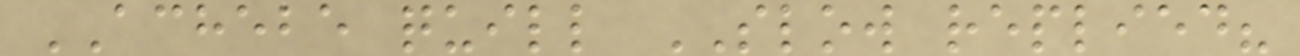ACHEBE quill SLOW replied?
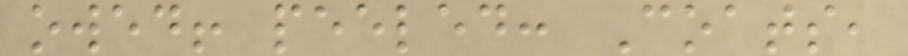owed! peeled: Coats,
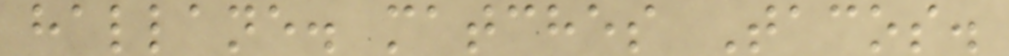hallane. matches Tacos.
